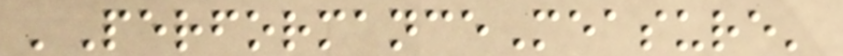'PerformanceMeasure'
